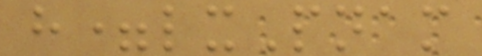h=lxPnam
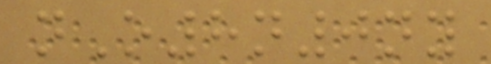nO8n0ny
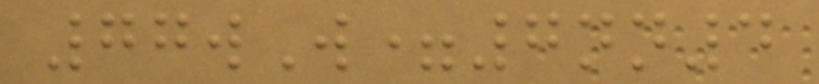77wW=7nn4
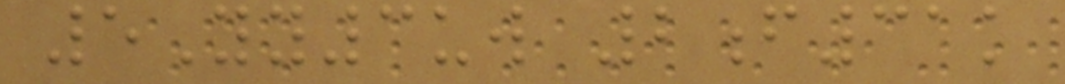5Yy3uw 2f31k
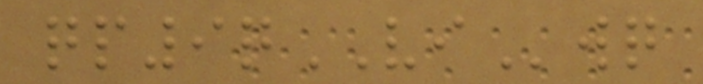qp9qVIwq
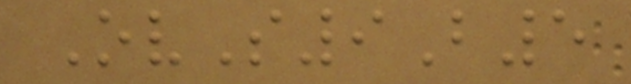OvS9B5
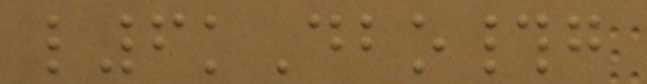l6kDbo#g
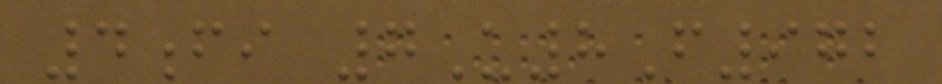4fi 7U8F972
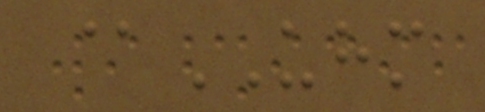@UHM
